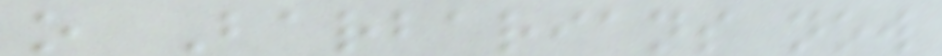o Barbarians now
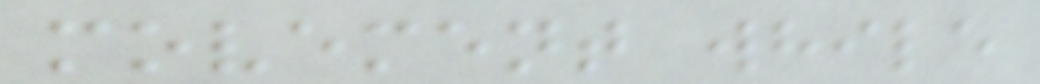movement while
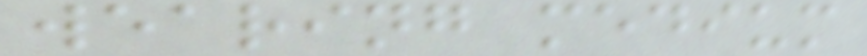wearing medium
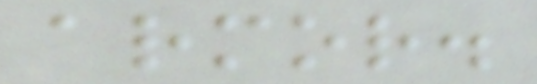armor.
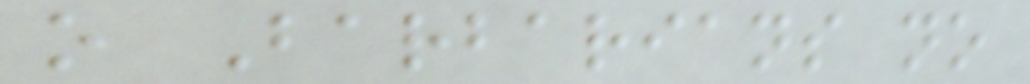o Barbarians no
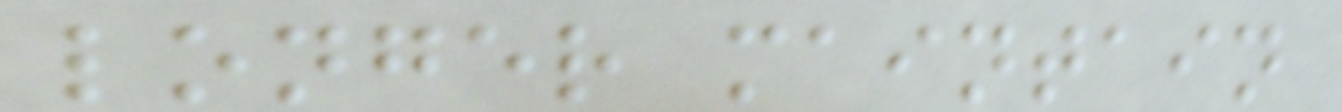longer maintain
